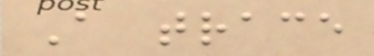A trace
